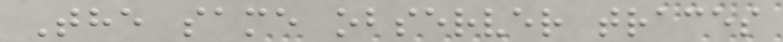The same observer traces
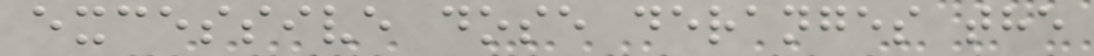excessive dose deranges the
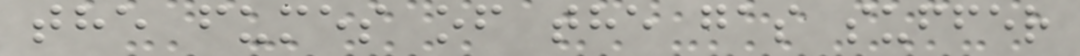the fumes of the gas suffer
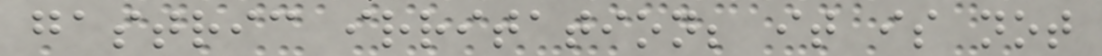gastric irritation; it is not
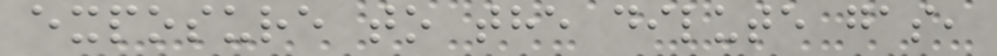exposure to the dilute gas,
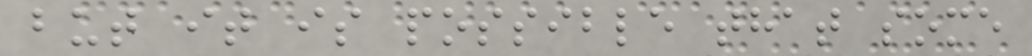but it is possible that some
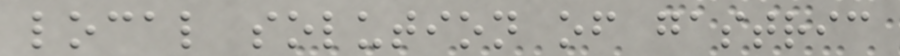local solution of gastric
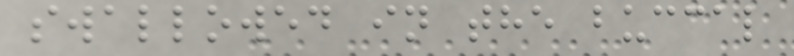swallowed in the buccal
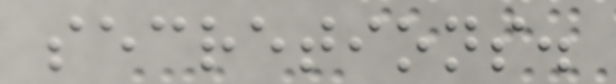secretions.
